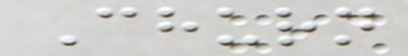Churn
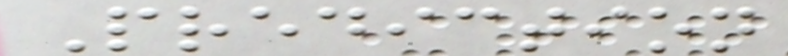Prediction
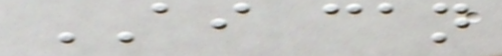AI can
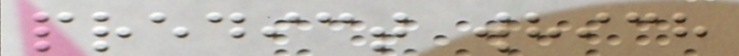predict which
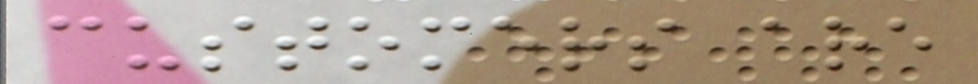customers are
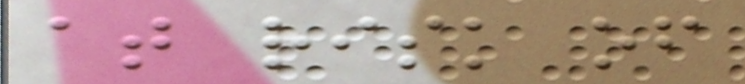at risk of
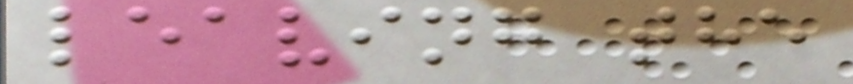leaving the
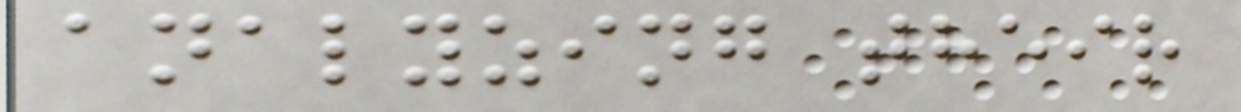analyzing their
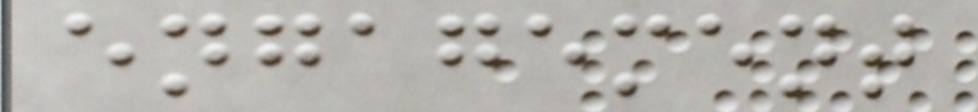engagement
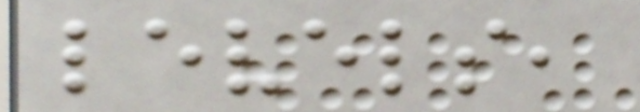levels,
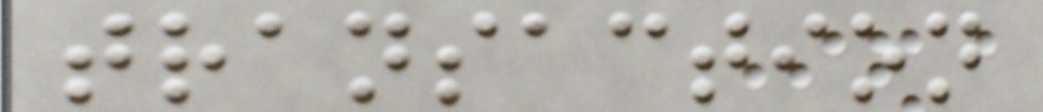transaction
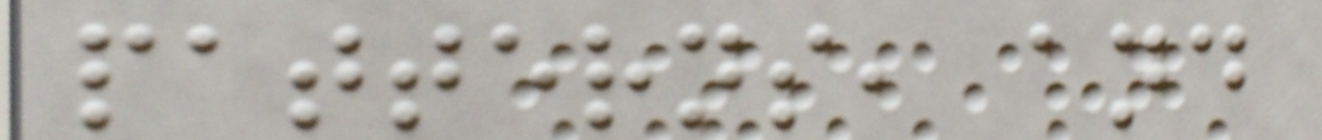patterns, and
